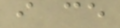i ce
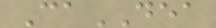CaDEA
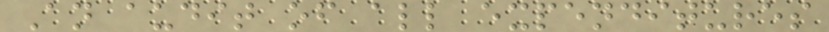An audit of all expenditures
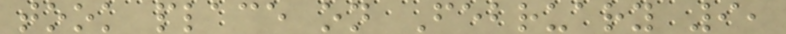took place on February 9,
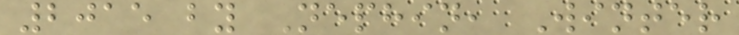2015 by Nephin, Winter
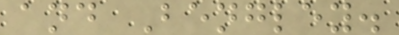and Bengley.
